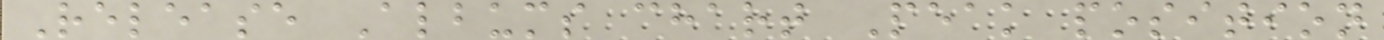Release Albums chart Peak position
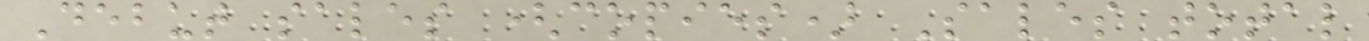Debut sales (copies) Sales total
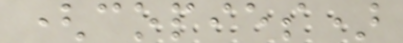(copies)
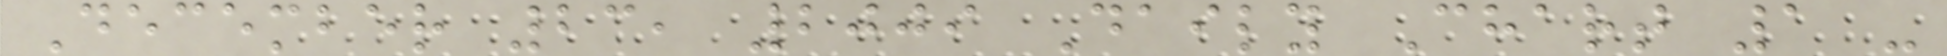December 23, 2009 Daily Chart 1 -
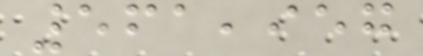561,957
